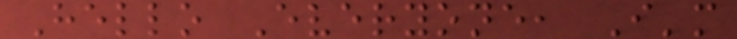Hello Everyone, I'm
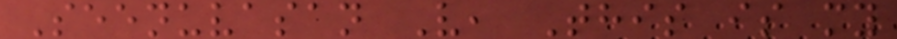Seenuvasan V, This is my
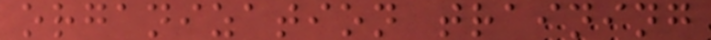organization training
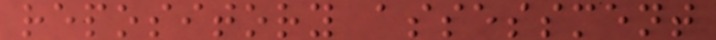repository assessment
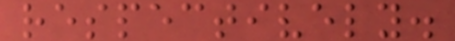respectively.
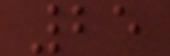25
